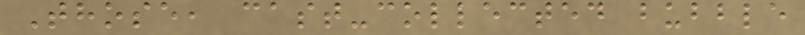Those, cast-collected bubble
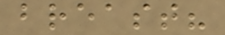breast?
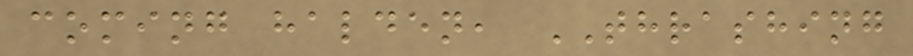coming halden, THRASHING
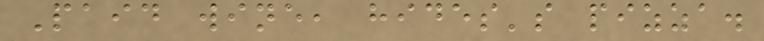Paid wine, hides's pizza.
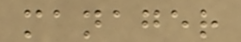manager
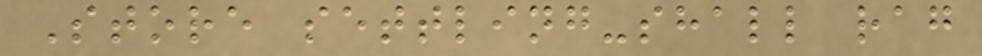Store settling-shall rag
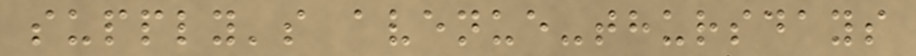supply's avenue-thursdays
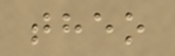theo
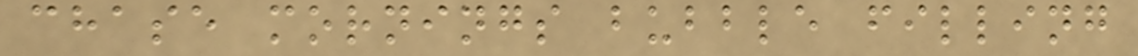chase mornings bubble filling
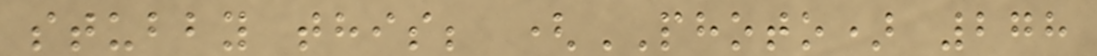stubby this; (PHOTO) 278
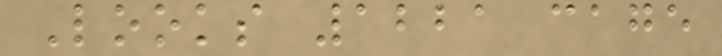Looks 1221 cage
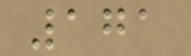171
